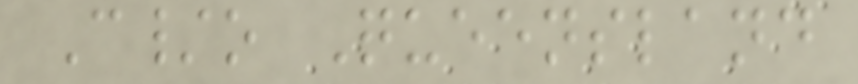C/o Queensland
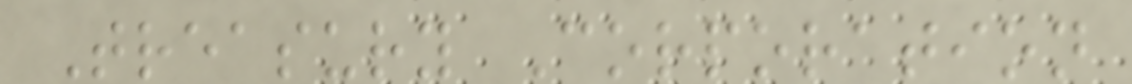Treasury Corporation
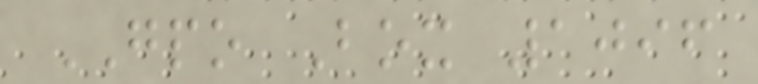GPO Box 1096
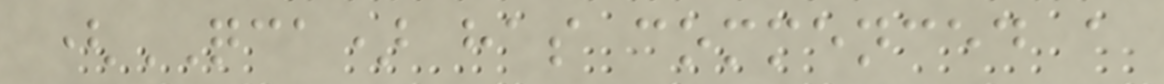(QCA) has commenced a
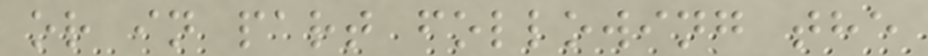or in part following the
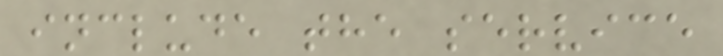include the service
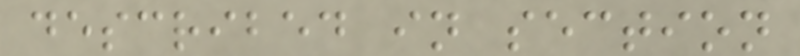described in section
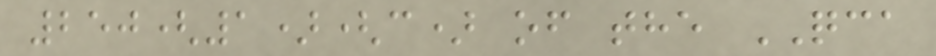250(1)(c) of the QCA
